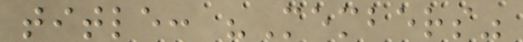title: "Members"
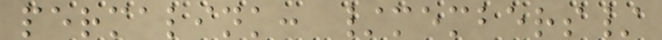permalink: /members/
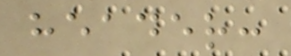header:
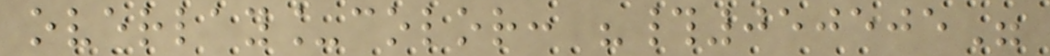overlay_color: "#050505"
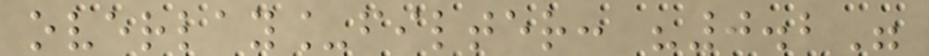overlay_filter: "0.2"
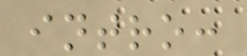intro:
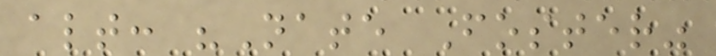alt: "Nate Foster"
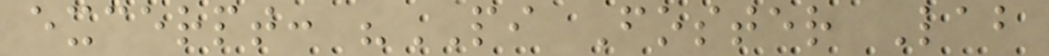excerpt: "PI Foster Lab
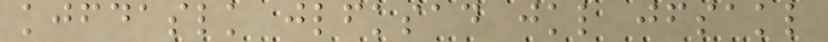kjfdaslk jlfksad jkl jfsakl
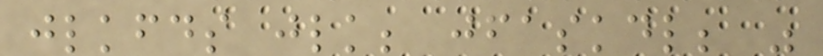jlkfds jlk; jfaskdl; "
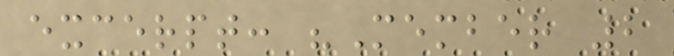excerpt: "Member 2
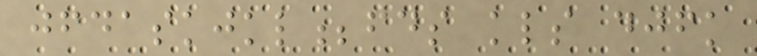jfdaskjkl;fds kls djfk
